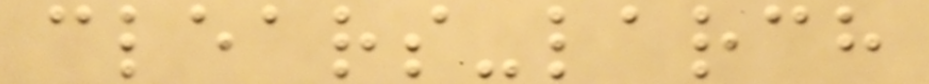clears-larch
